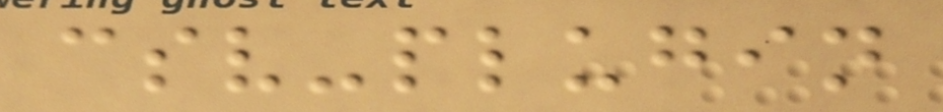csv-plugin
